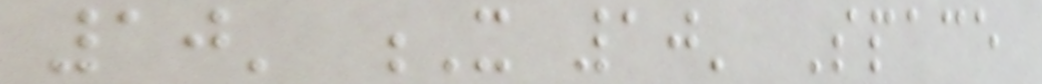10' X 10' Space
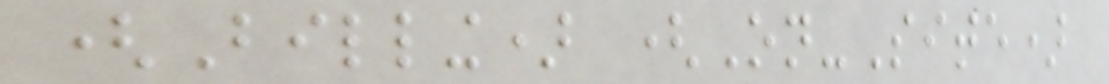(Billing) (On-Site)
